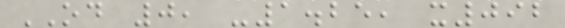OD 0, -1.25, x092
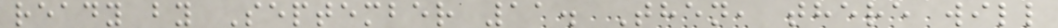ready by September 11. Then, there will
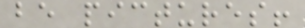be pictures!
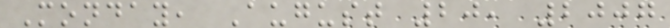Monday, August 20, 2007
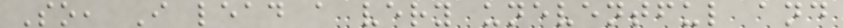So, I lead a very uneventful and
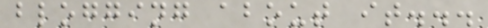blogging about it...
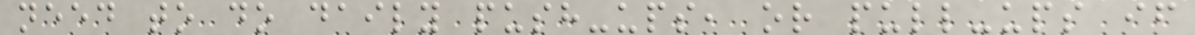need to do daily push-ups, or pull-ups if
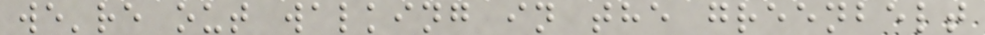we're out walking in the greenbelt
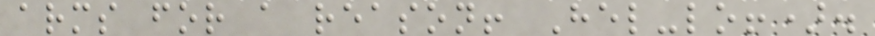arms for a reason! Hel-lo!).
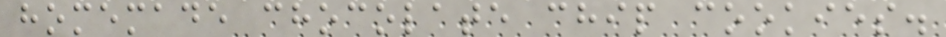homemade chocolate chip cookies.
